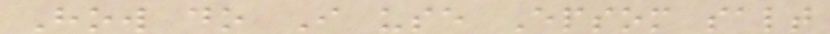How do I use Epsom salt
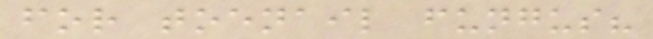for toenail fungus?
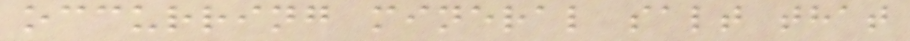occurring mineral salt that
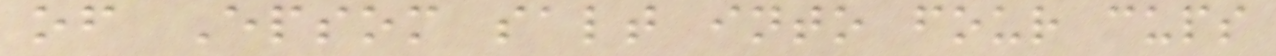of Epsom salt into four cups
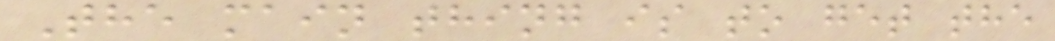The main thing is to get the
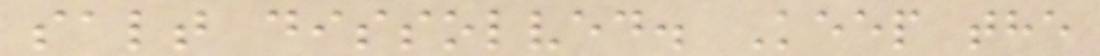salt dissolved. Keep the
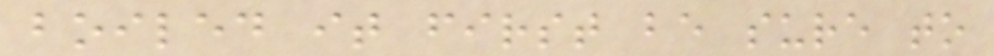boiled it first be sure to
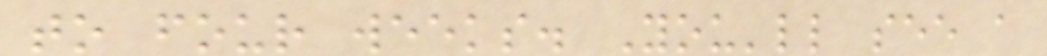to four weeks. You'll see a
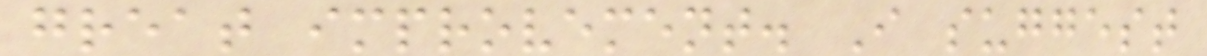great improvement. I suggest
